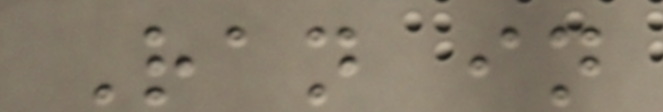Ran in
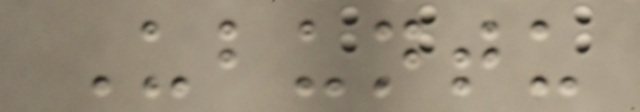Ubuntu
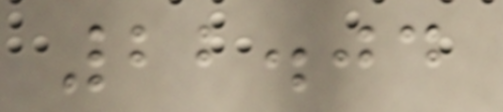22.04
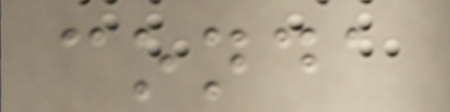conda
